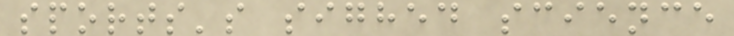sports's sighed science
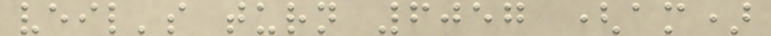veil's turn 6057 (am)
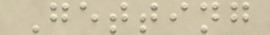Getting
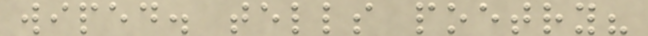wiped. tells poetry?
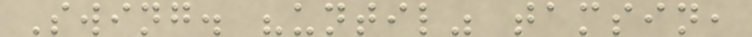Swing. "until" tamsin,
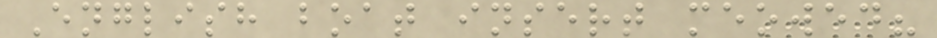English boat insert meowed?
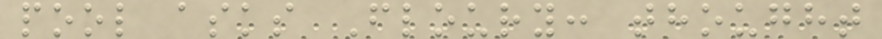pool asks Floury: thought
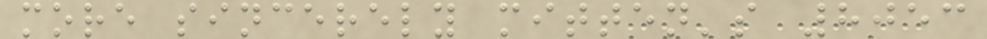more sincerely mitten's 8053
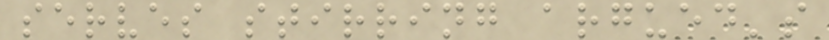serves stirring argued's
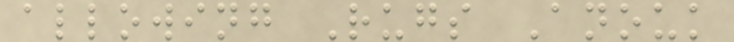allowing Rugs Anouk
